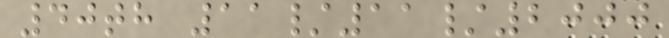40th 11/11/2000
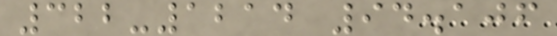322-1214 94.106
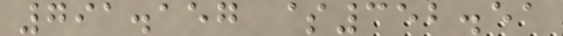791.157 $352.51
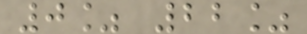0% 22%
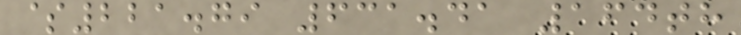$221.79 631.41 164th
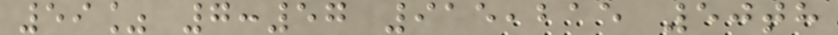59% 7:57 915,215 50th
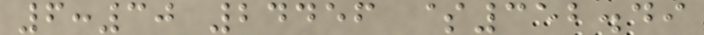6:30 24456 $352.49
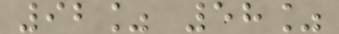92% 58%
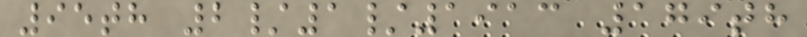95th 2/1/1913 179th
